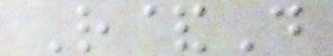R&D
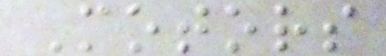Motors
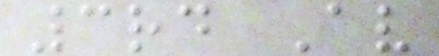3rd Av
